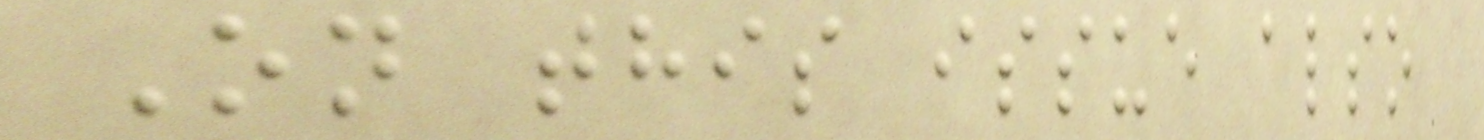On this issue also
